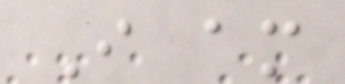I am
